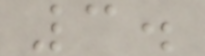3.
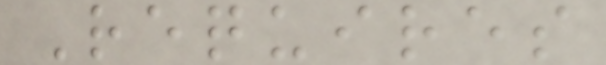Requires
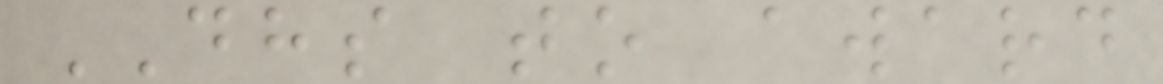DHS to award
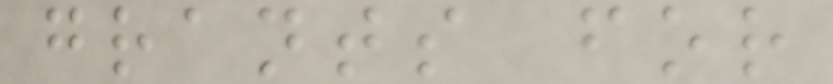grants for
